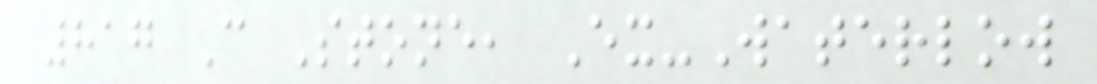817 C Stone, Ex-Waterlow
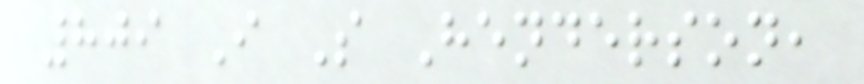809 I S Henderson,
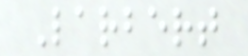Larbert
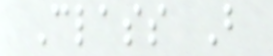Class B
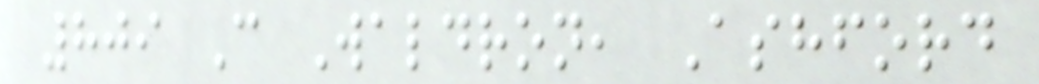809 C Waldron, Ashford
